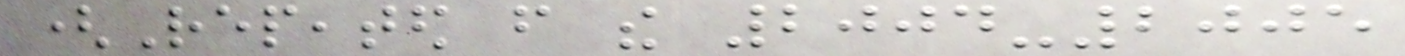(Repeated from the 2004-2005
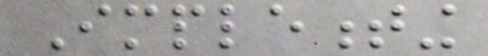Implementing
